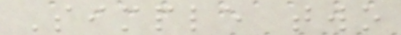Simple two
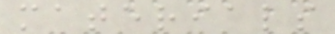materials
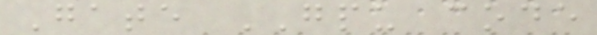Gate GPU code
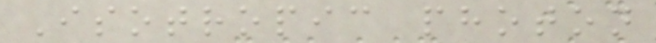Isotropic photon
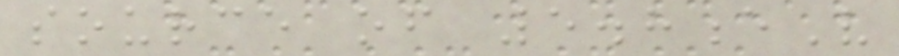source of 5.8eV
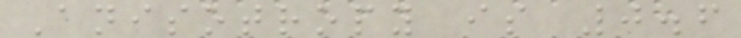Anisotropy is 0.6
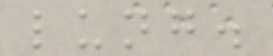lung.
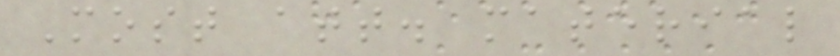Most att. material
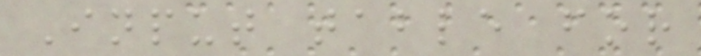Input table for
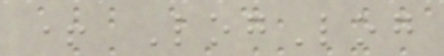+ LogLog
